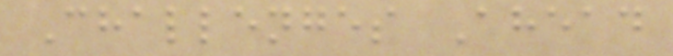Challenges Ahead
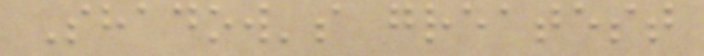Shadow's greatest
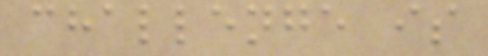challenge is
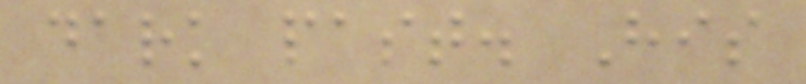dark past. His
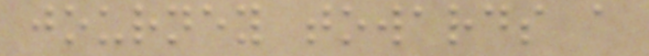journey towards a
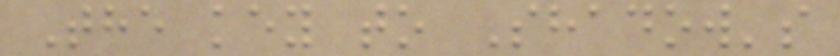The key to Shadow's
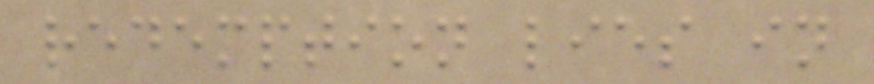redemption lies in
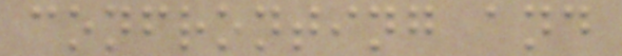confronting and
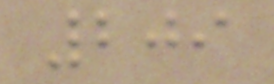209
